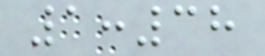1:38
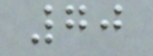70
